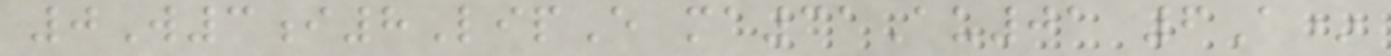0W3i8LipE ma31Au01 6A*
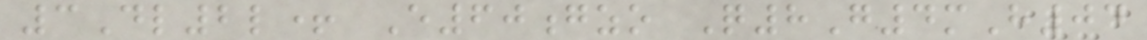3Dl2l+ E60gzo Q8G4mH04
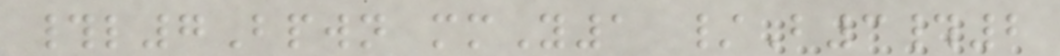#l7Bpwn mmY1 /B3#2
